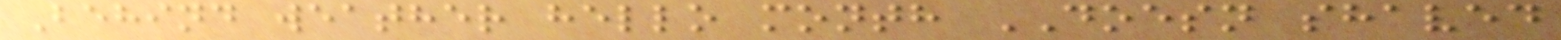Behind weather hello month DOESN shaved
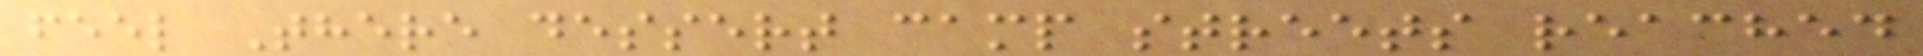feel There dessert camp streets reached
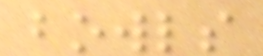bowls
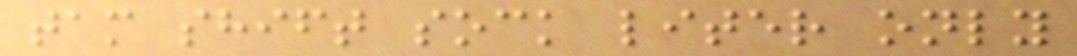tam shift sock liter only
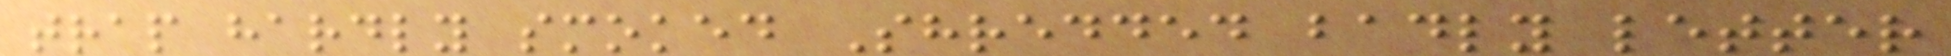trap hardly smoked Shredded badly letter
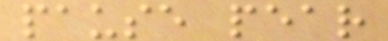pause pear
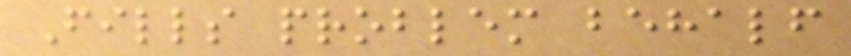Fills problem behalf
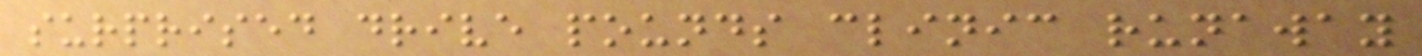surprised drive pounds clinic runaway
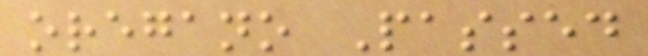oregano Passed
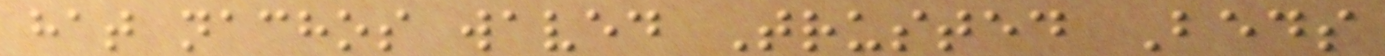hat nachos waved Trusted Beds
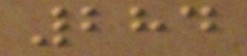284
